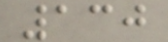130
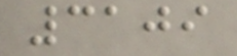3109
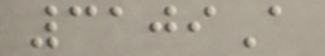3109A
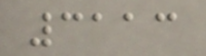3113
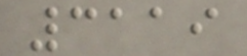3119
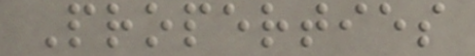Properties
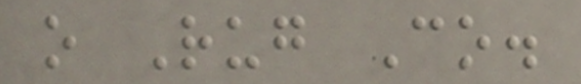o Rug Co.
